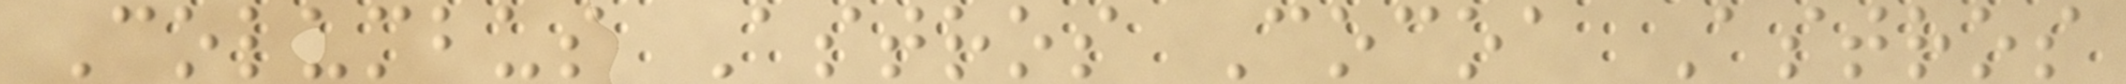Columbus Astros Cocoa Astros
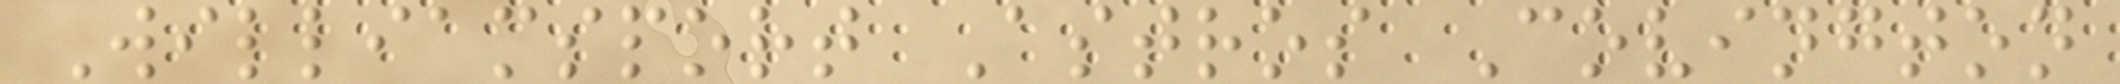Williamsport Astros Covington
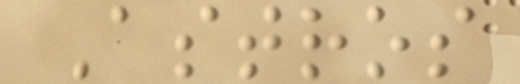Astros
